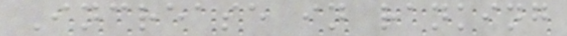Increase in ranking
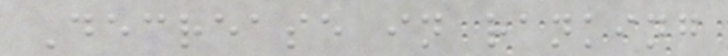Decrease in ranking
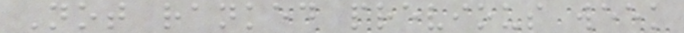Not ranked previous week
